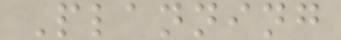Planning
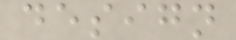design
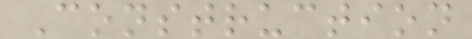Construction
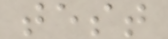test
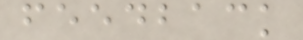feedback
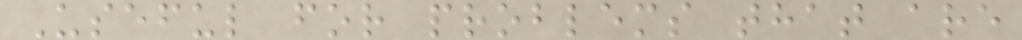Useful for problems that are
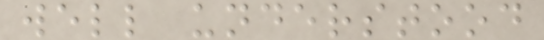well understood
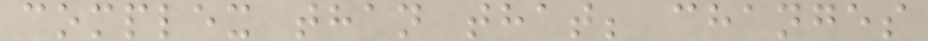complex than that; changes
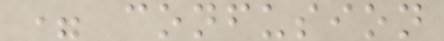= confusion
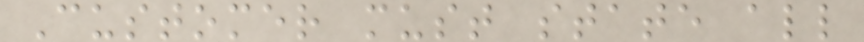Customer must state all
